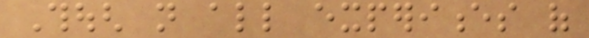Though not all experiences of
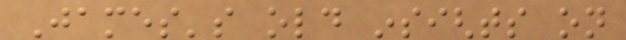James's old insights on
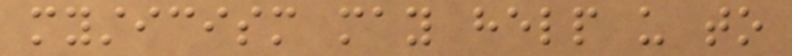mysticism may help us to
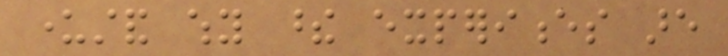understand why these experiences are
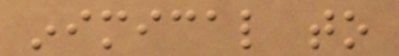inimical to
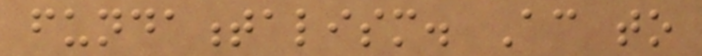fundamentalism. According to
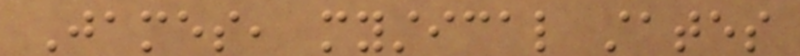James, mystical states
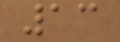13
